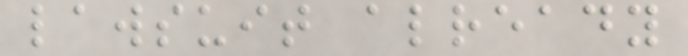lawsuit already
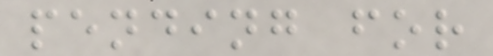pending for
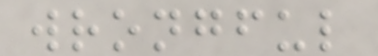wrongful
